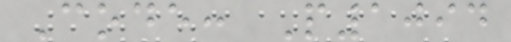Code: P1094
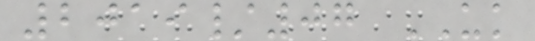2019/07 UK
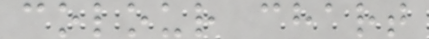colour chart
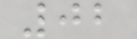02
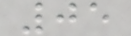05
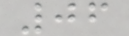06
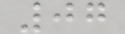07
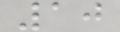10
